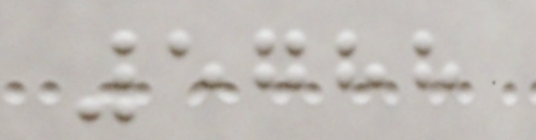5788
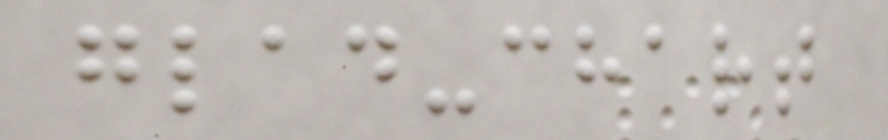glad-chart
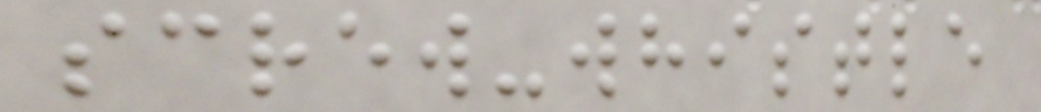screw-whistle
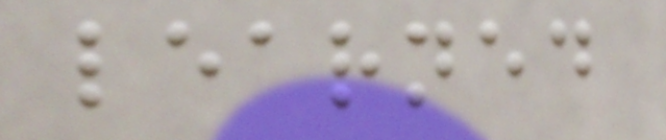learned
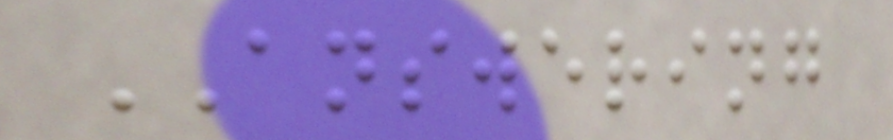ANSWERING
